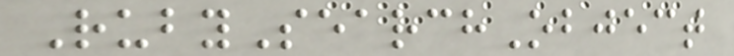RubySearchObject
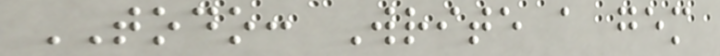TODO: Write a gem
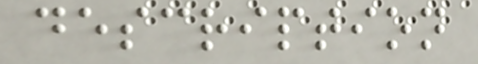description
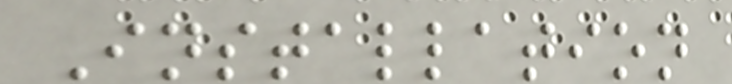Installation
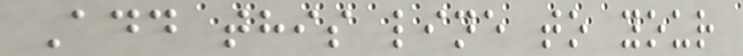Add this line to your
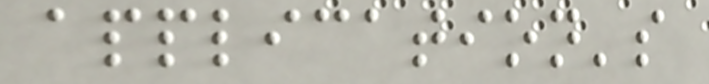application's
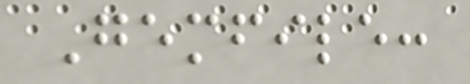Gemfile:
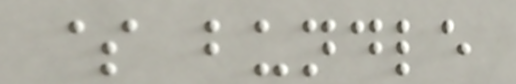$ bundle
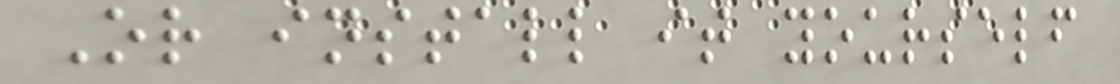Or install it yourself
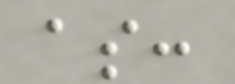as:
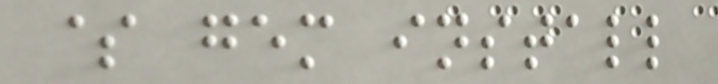$ gem install
